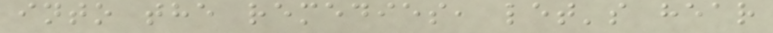into the remedies, let's hear
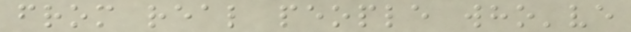from real people who've
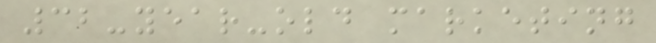32-year-old marketing
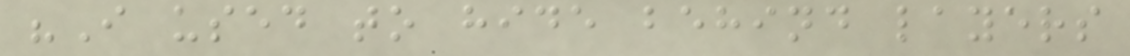"I used to hide behind layers
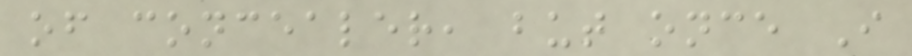of concealer, but once I
